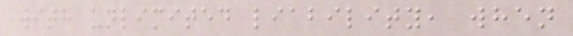with unlimited liability, when
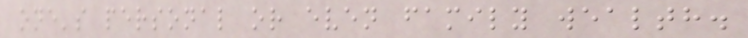one's personal or even family wealth.
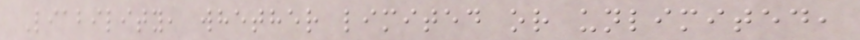Liability, whether limited or unlimited,
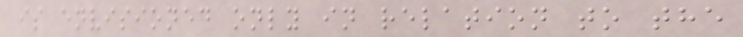is envisioned only in relation to the
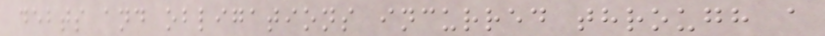debts and obligations incurred through a
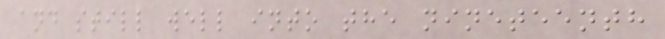and still well into the nineteenth
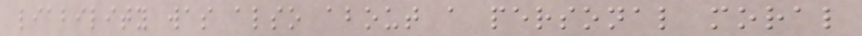liability was also about a personal moral
